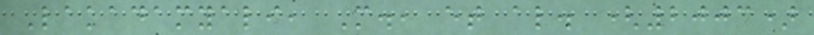Lakadamyali, M., et al. (2003)
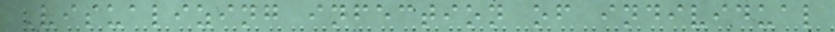Visualizing infection of individual
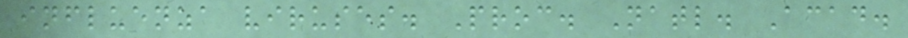influenza viruses. Proc. Natl. Acad.
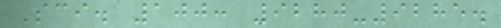Sci. 100: 9280-9285.
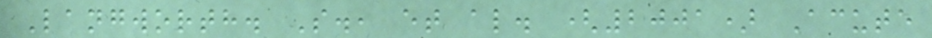Langworth. S., et al. (2001) Acute
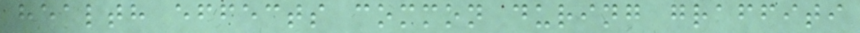health effects common during graffiti
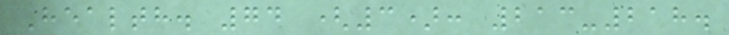Health. 74 (3): 213-218.
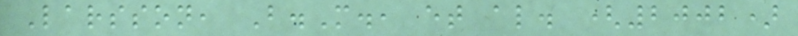Larsson, B.M., et al. (2002)
